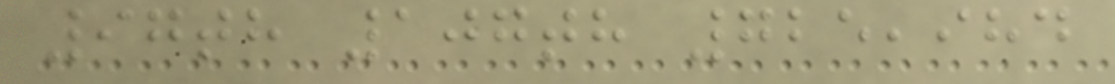97th 107th 725,984
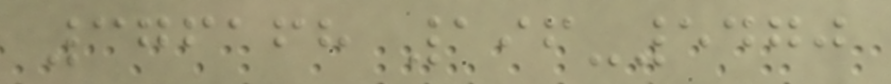376168 196-5470
